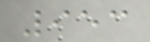953
